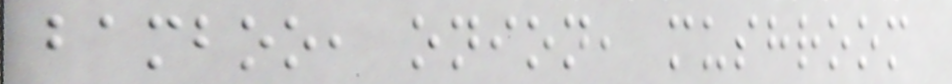bamboo, onion, mushroom
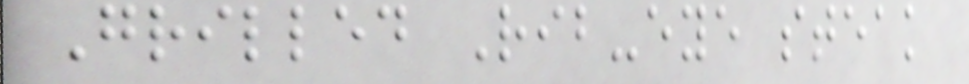Grilled Rib-eye steak
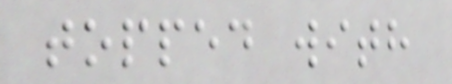topped with
